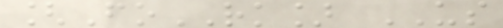[FoRK] US
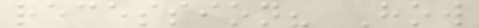recession? How
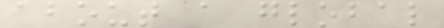about a global
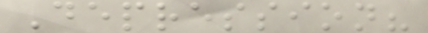Depression?
